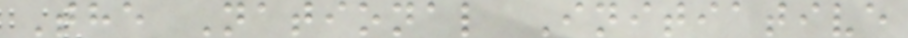The National Initiative
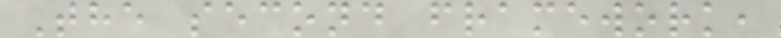The second framework,
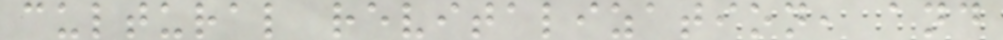cultural revitalization, and
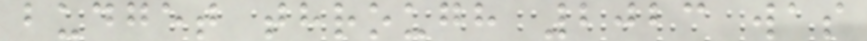budget through 2023 was
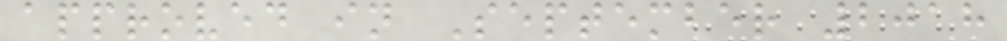approved in September 2018
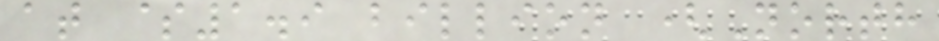at $1.9 billion (North
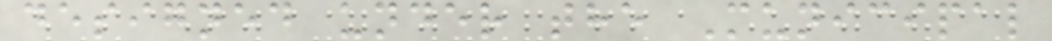designed under the Municipal
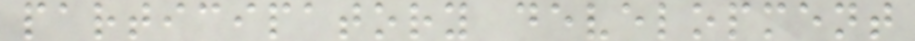participatory development
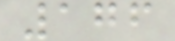176
